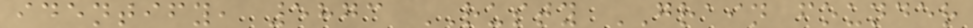identify, 5873 RUSTY GRAIN founder
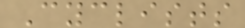Cyclists
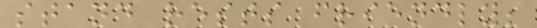stand rests friendly;
